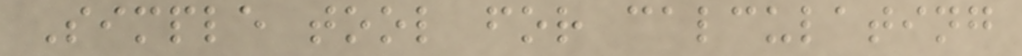Simple tool for calculating
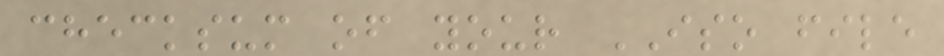checksum of your ISO file
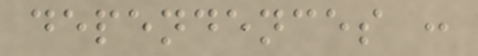dependences :
